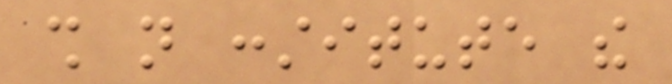shall not constitute the
